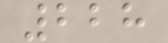228
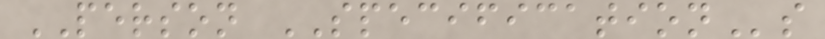PERSON SPECIFICATIONs
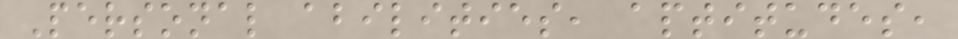Personal abilities, aptitudes,
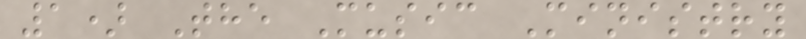1) The Music Ministry
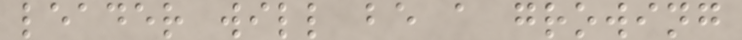leader will be a growing
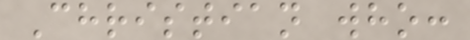Christian who:
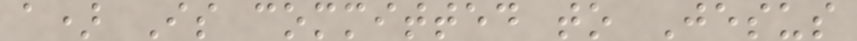a) Is committed to Jesus
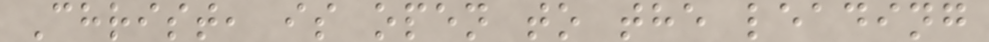Christ, is open to the leading
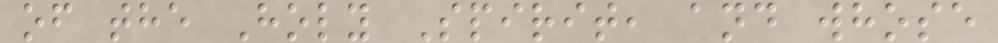of the Holy Spirit, and whose
